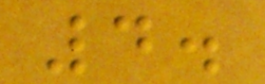4.
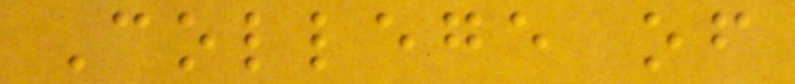College of
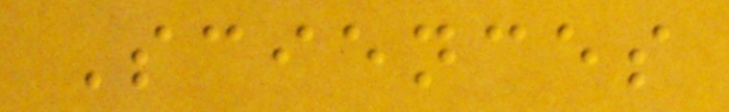Sciences
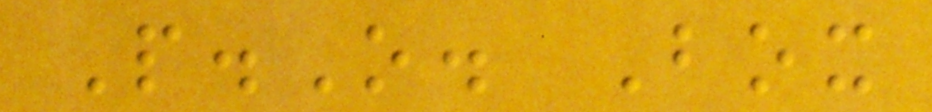P.O. Box
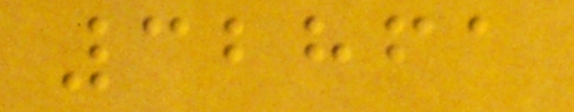32861
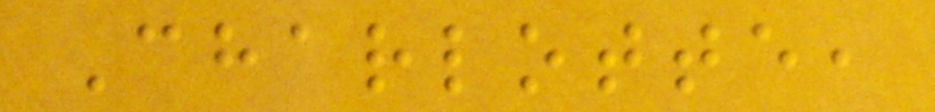Charlotte,
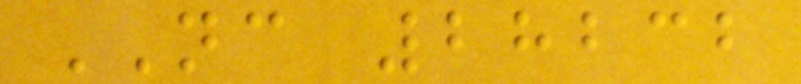NC 28232
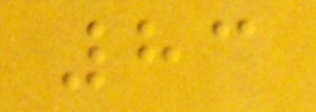83
